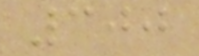300
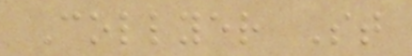Collyer St
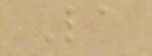La
